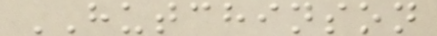HUTCHINSON
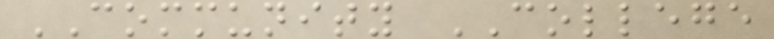COMMUNITY COLLEGE
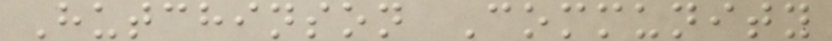Hutchinson Community
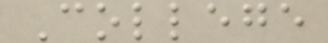College
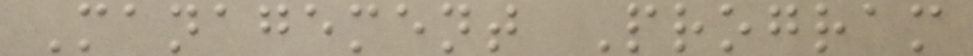Management Program
